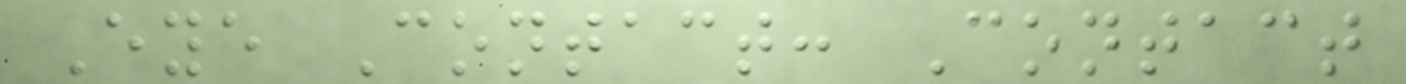Eye Contact: Contact
